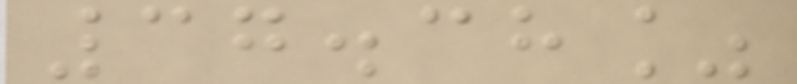37.38%
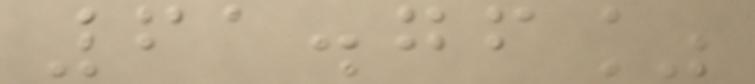61.76%
